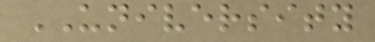UNIVERSITY
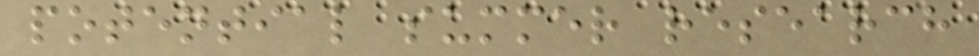potential summer research
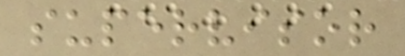supervisor
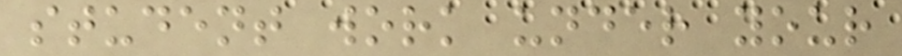student work under your
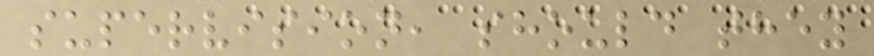supervision, should they
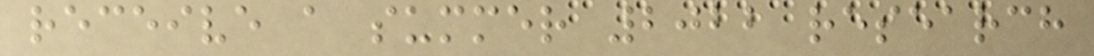receive a summer 2022 research
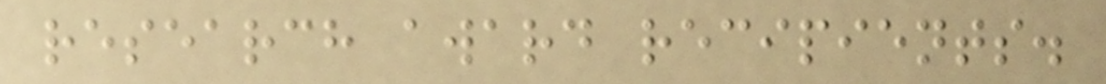research award recipients.
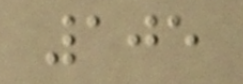105
